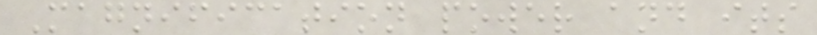Magnification power and its
